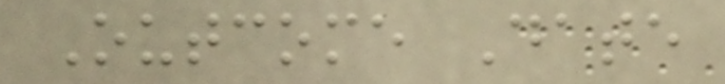Outcome Date
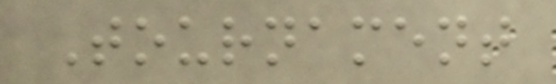Tournament
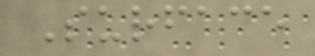Surface
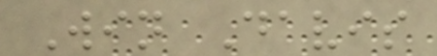Win Davis
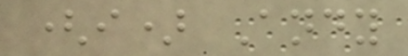(i) Andy
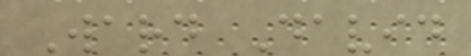Ward David
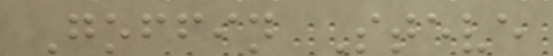Goffin Steve
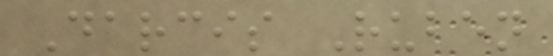Darcis Ruben
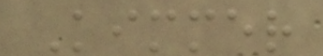Kimmer
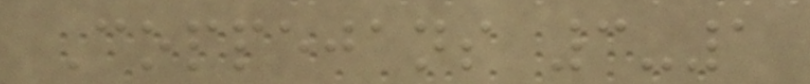Coppejans 3-1
